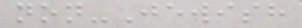non-Jewish
